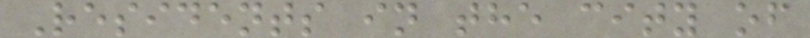Residents in the city of
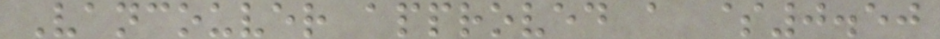Vancouver approved a $0.50
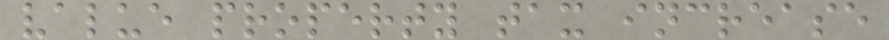value property tax increase
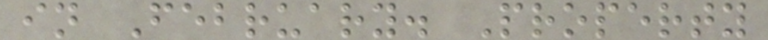in February. Property
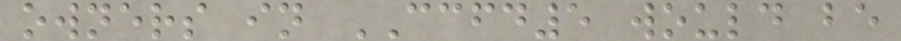owners in CCFD5 would be
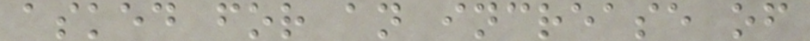asked for an increase of
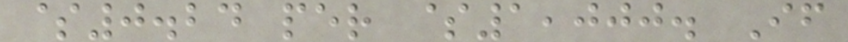$0.24 per $1,000. If
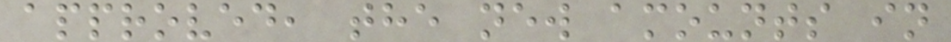approved, the new amounts in
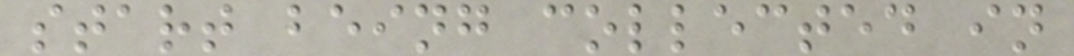start being collected in
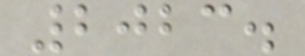2023.
